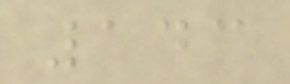143
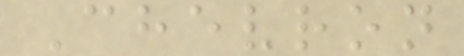Chevron
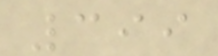399
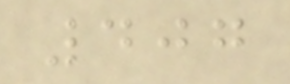407
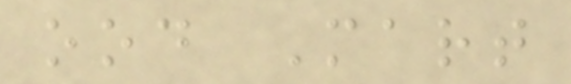ood Mart
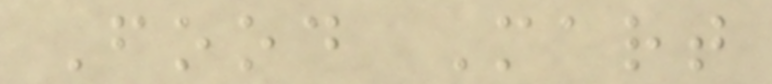Food Mart
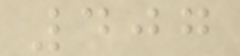407
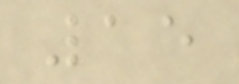15
